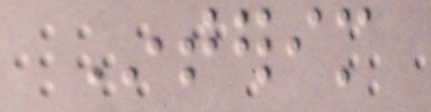Interim
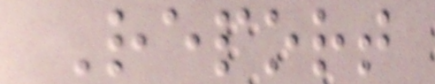Report
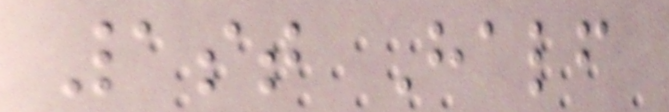1st Half
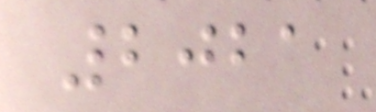2021
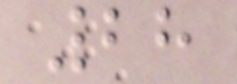28
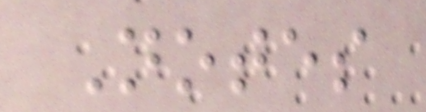Notes
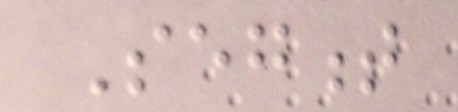Segment
